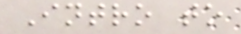Intro to
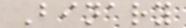Binary
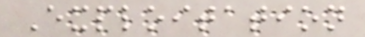Exploitation
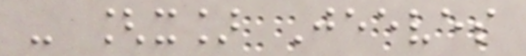- [x] Jeeves
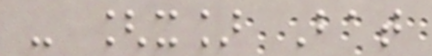- [x] Bat
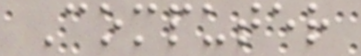Computer
